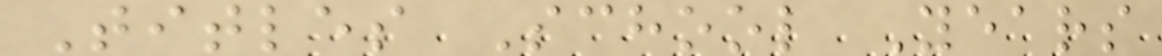Titles School Years
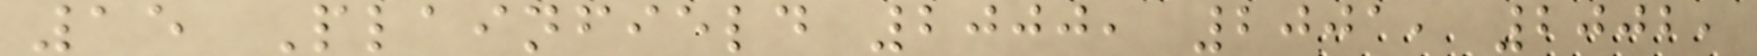15 Plainfield 2000, 2001, 2002,
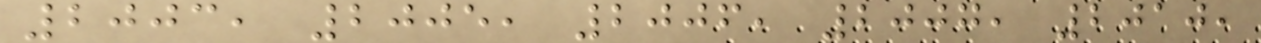2003, 2005, 2006, 2007, 2010,
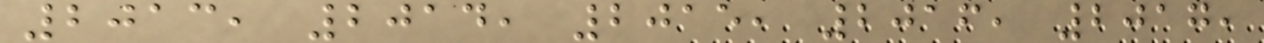2013, 2014, 2015, 2016, 2017,
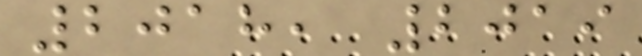2018, 2019
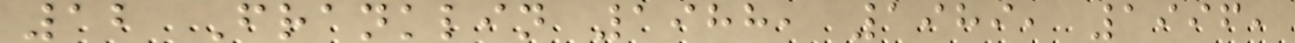12 Franklin 1988, 1989, 1996,
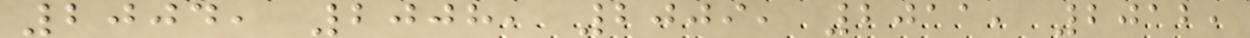2004, 2008, 2009, 2011, 2012,
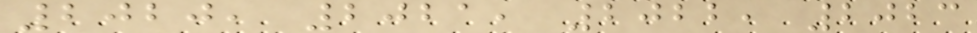2020, 2021, 2022, 2023
